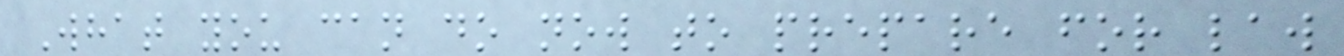What you can do now to prepare for law
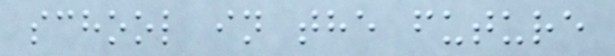school in the future
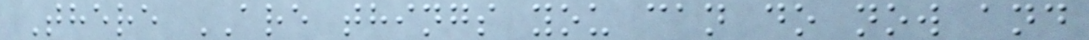There ARE things you can do now and
